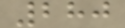280
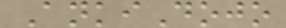AnkiDojo
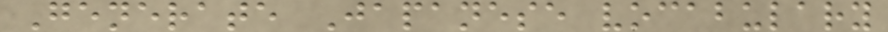Generate Japanese vocabulary
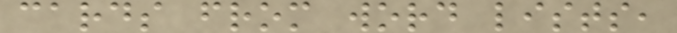cards from word lists,
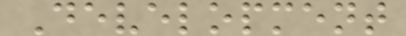Development
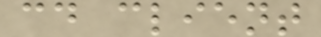cd client
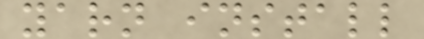yarn install
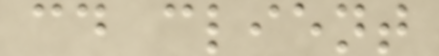cd client
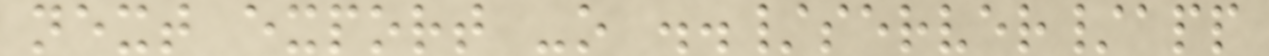next export -o ../server/app
